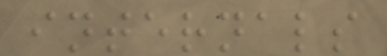internals
